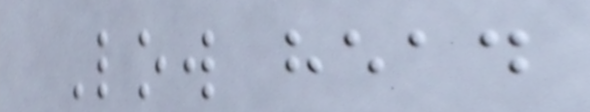Low head
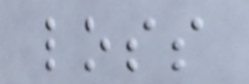loss
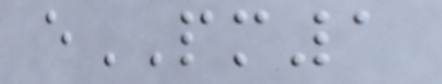ePM1
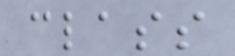class
